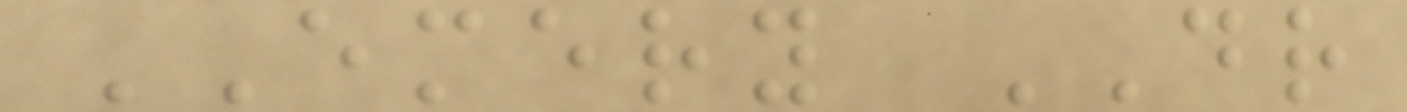EMERY DR
